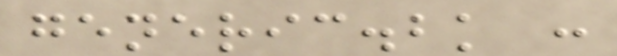generic.bk :
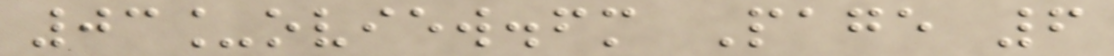03_oview.fm Page 6
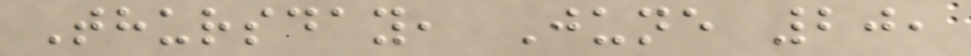Thursday, June 20,
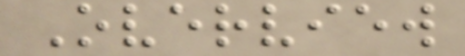Overview
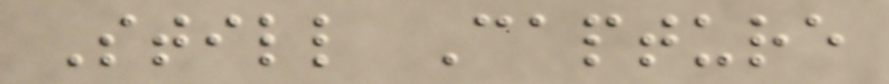Still Capture
